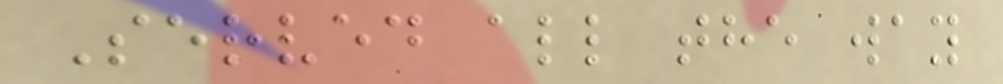Served all the way
